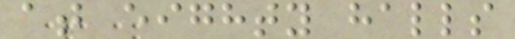at eighty halls
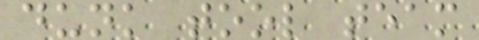dunk tool team
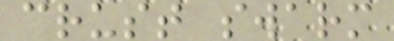crust swarm
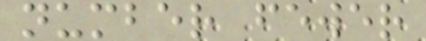number fewer
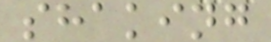shaking
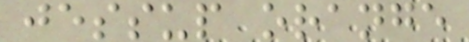jessup orange
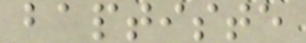baptiste
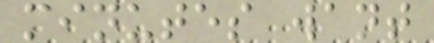minutes want
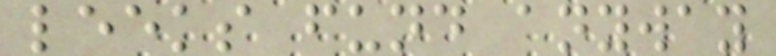leeks fund anyway
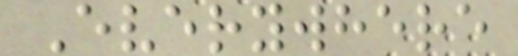Everywhere
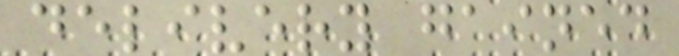delivery gained
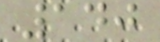140
